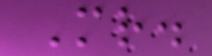Mr.
